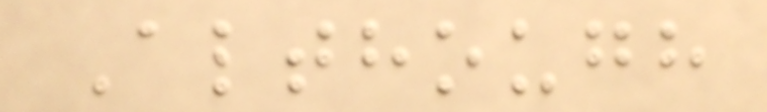Although
